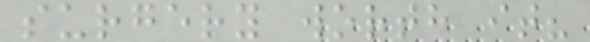surgery worth it?
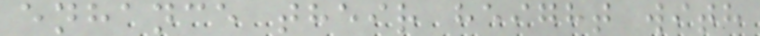enhance their height with
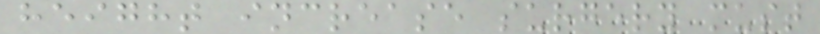height increase surgery must
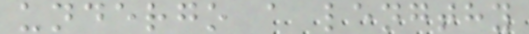undergo a lengthy
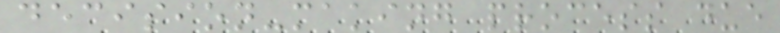decision-making process due
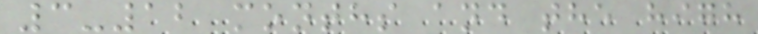3-12 months and the high
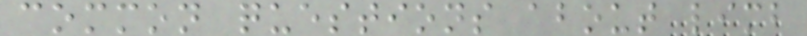common questions about limb
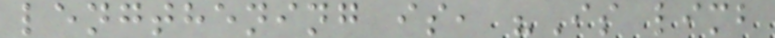lengthening is, "Is limb
